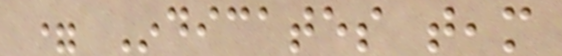= Indicates team
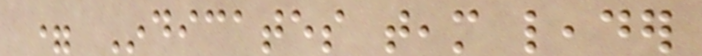= Indicates team leader
